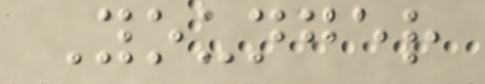Younger
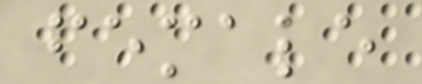female
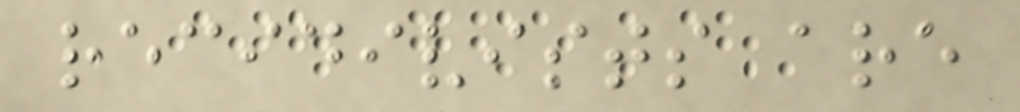recidivists are
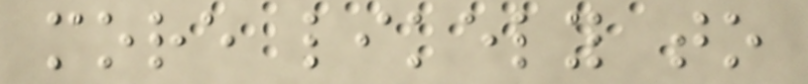more likely to
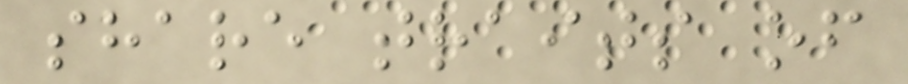share traits of
